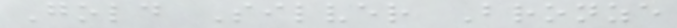Gold Silver Bronze
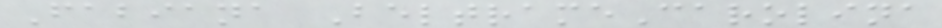Fabiana BeltrameCarolina
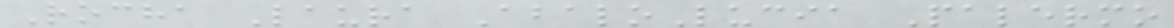Rocha Laura AbaloLucia Palermo
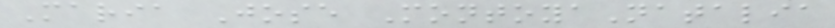Maria Jose MontoyaNatalia
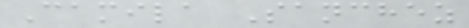Camila Sanchez
